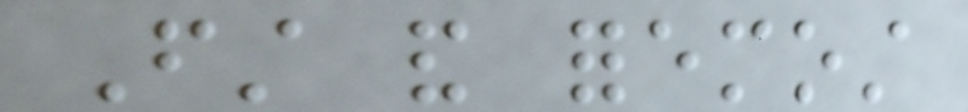First and foremost
